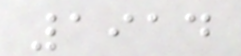1914
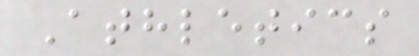Athletics
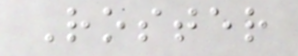Roster
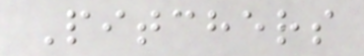Pitchers
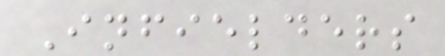Infielders
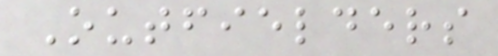Outfielders
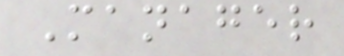Manager
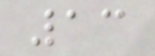13
